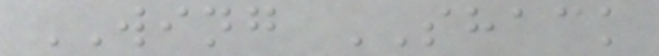WING SHACK
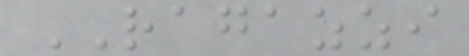RAGAZZI
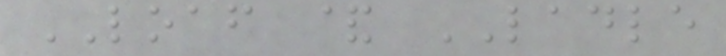LOAF & LADLE
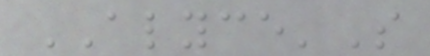ALYCE'S
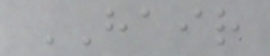HAIR
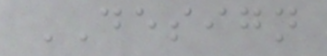DESIGN
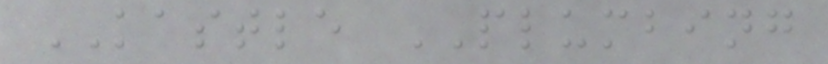KASTLE PLUMBING
